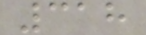318
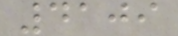4109
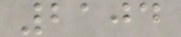2104
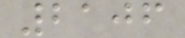2106
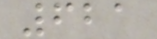621
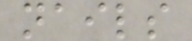nails
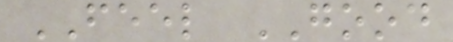FEEL GOOD
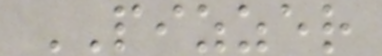PIZZER
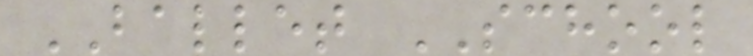BALLET SCHOOL
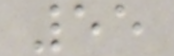55
